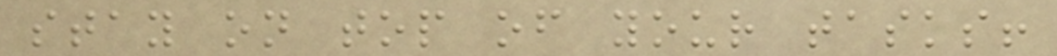stay on top of your tasks!
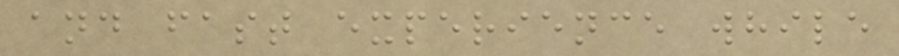and fast experience while
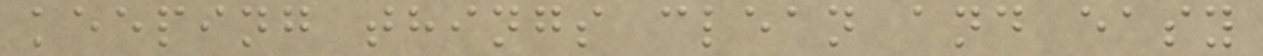keeping things clean and easy
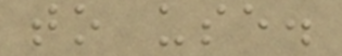to use.
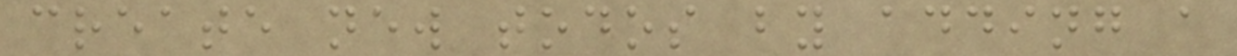create new todos by adding a
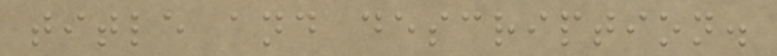title and description.
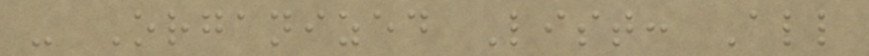- Organized List: All
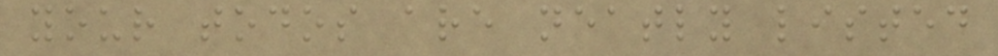your todos are neatly listed
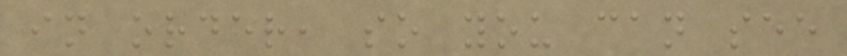in order, so you can see
